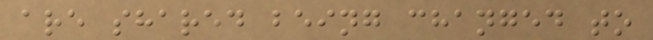are shared being changed to
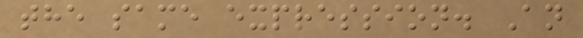the same expression. An
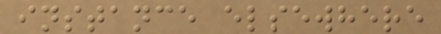instance elsewhere
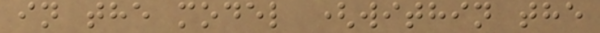in the model (within the
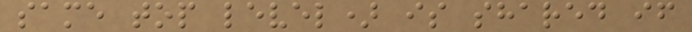same top level) is shared if
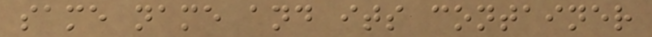same name and its container
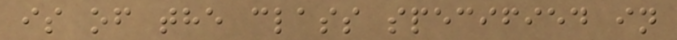is of the class specified in
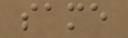same
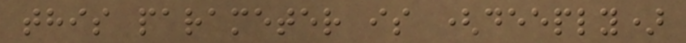this parameter is (deeply)
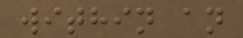within an
